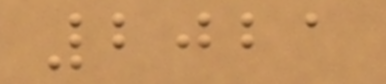2021
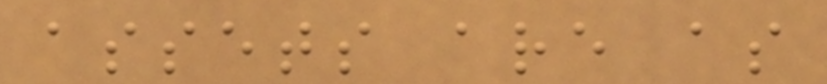assets are as
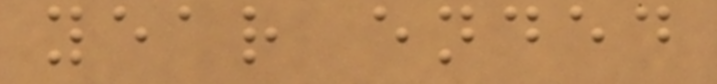year ended
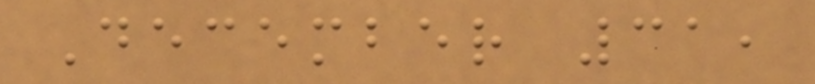December 31,
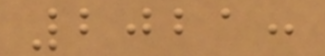2021:
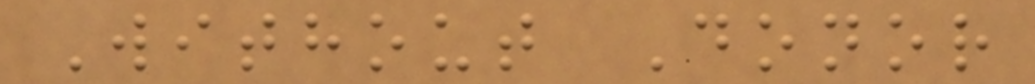Without Donor
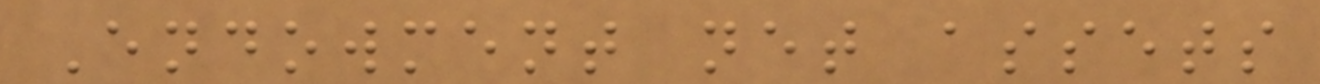Endowment net assets
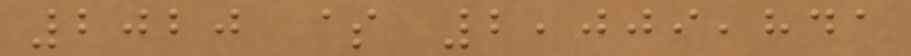2020 $ 2,009,841
